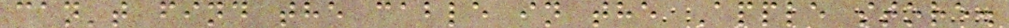can't find the cable in the Apple store.
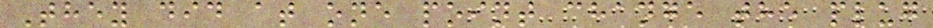They did at one point change the plug
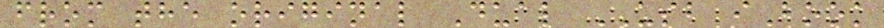from the original Dual USB iBook
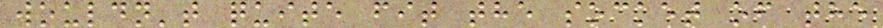wouldn't quite fit the socket of the
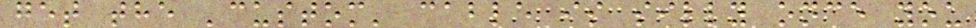get the 'custom' cable is silly once you
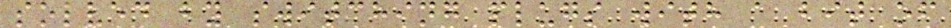solved by switching plugs with a bit of
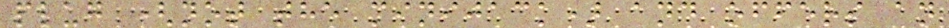plug (not the minijack) and offers an
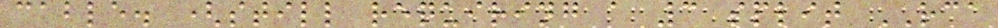cable. (still requiring a 3 split RCA
